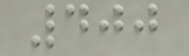400
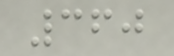360
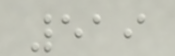519
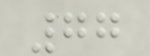77
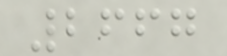2667
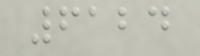6124
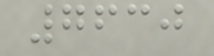7630
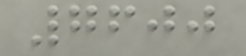7600
